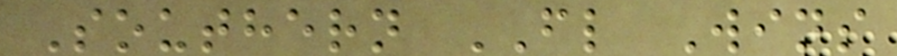Southern FL Wins
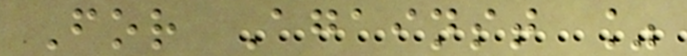For Against %
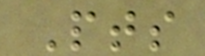Pts
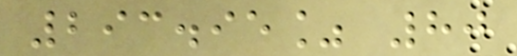293.95% 80
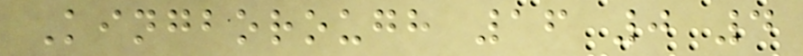Kingborough 16 0 4
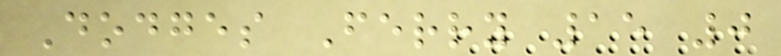Dodges Ferry 15 0
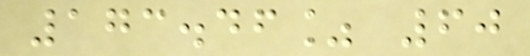173.46% 60
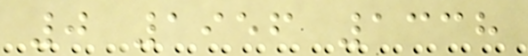0 1956 1338
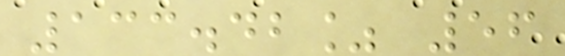133.42% 56
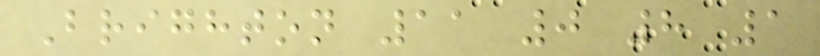Brighton 11 0 8 1
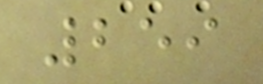259
